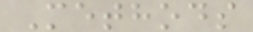Methods
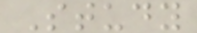Study
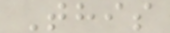This
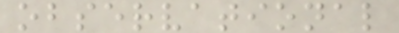observational
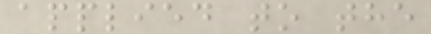applied to the
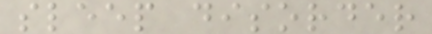sleep disorder
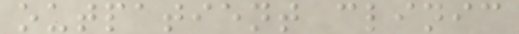outpatient clinic
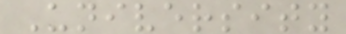University
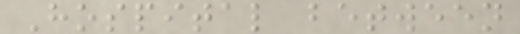Hospital between
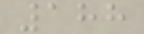188
